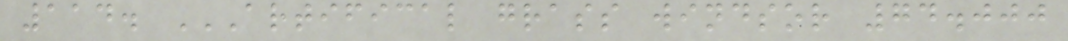114. ARTIFICAL GRASS WINDSOR 74.000
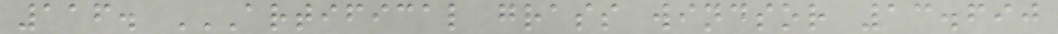116. ARTIFICAL GRASS WINDSOR 13.690
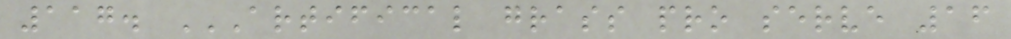117. ARTIFICAL GRASS PRO SERVE 16
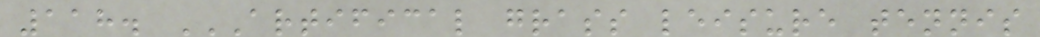118. ARTIFICAL GRASS LEISURE TENNIS
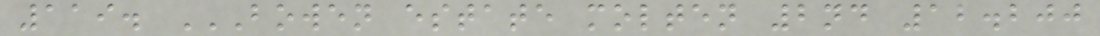119. BOWEN ESTATE MOLTEN 2ND 12.200
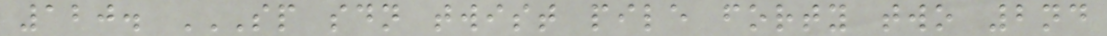120. SP SDN TWIST PILE FORTY TWO 2ND
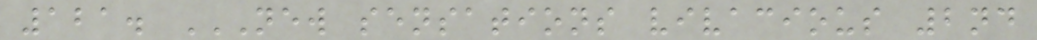121. NEW SENSATIONS VIVACIOUS 2ND
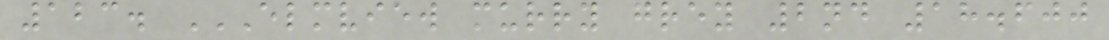123. ELMVIEW MURRY GREY 2ND 18.600
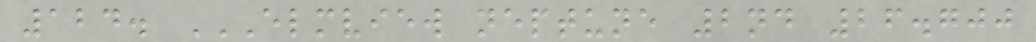124. ELMVIEW NEPTUNE 2ND 26.700
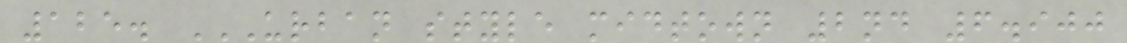125. URBAN STYLE MIDTOWN 2ND 6.900
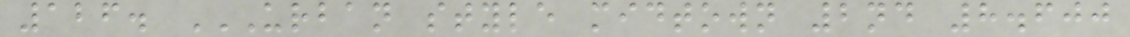126. URBAN STYLE MIDTOWN 2ND 8.600
